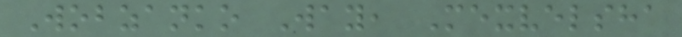Wobzanko Way, Mexvelsha
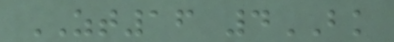ZT16 4BK
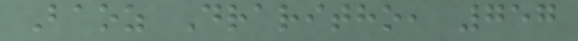Baoz Draritho, 757
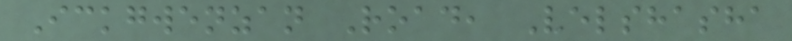Ickgwenzan Road, Velshasha
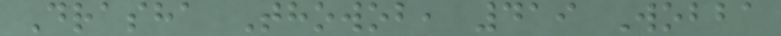Drasha Thowob, 419 Wobba
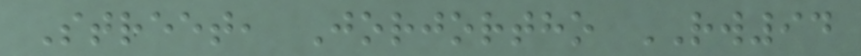Street, Jorjortho RW94
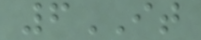6IT
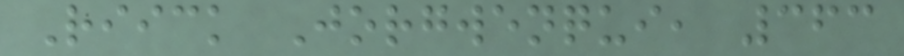Riick Jorgwenqui, 363
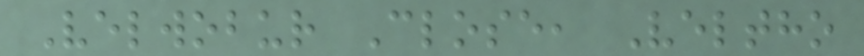Velwobur Close, Veltho
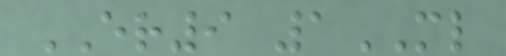ER9 1ML
